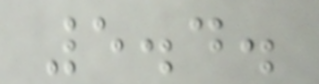5.4.
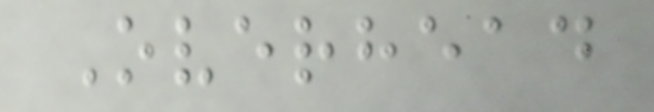Overhead
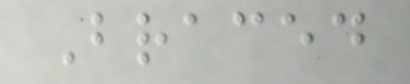Braced
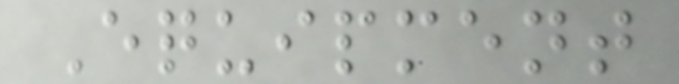Equipment
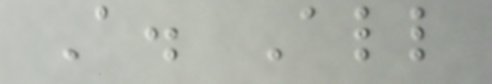A. All
